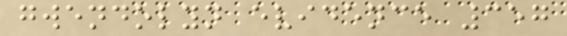gwendolyn evidence 357
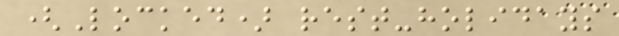(Locked) rest-holidays
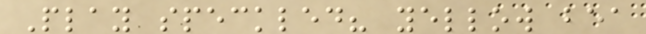Play speckled? yellow bea
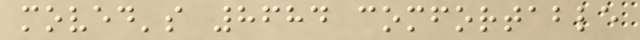moved's 8684 comfortable
